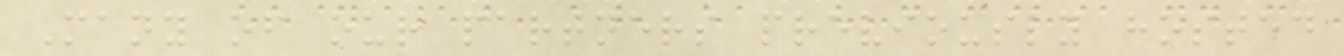Many of our partners previously hosted
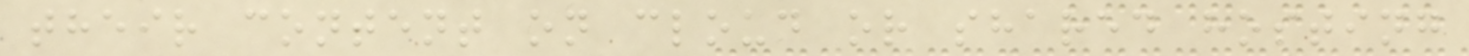their content on cloud or shared hosting
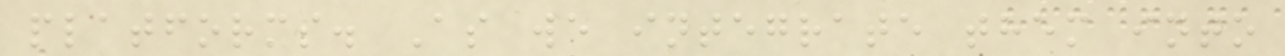platforms. As we integrate them into
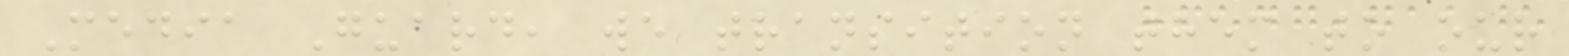Media Guard, we transition them to our
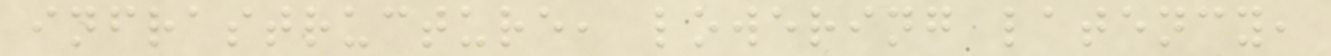infrastructure, lowering latency,
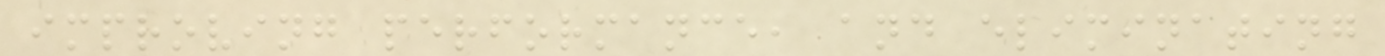improving performance, and eliminating
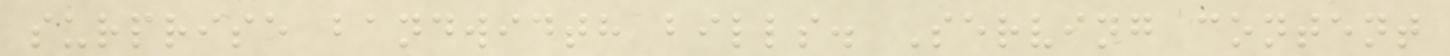surprise bandwidth bills. Serving content
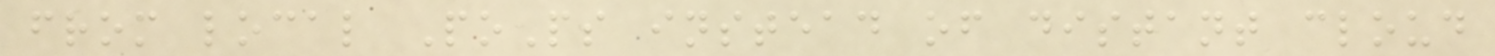from local PoPs instead of distant cloud
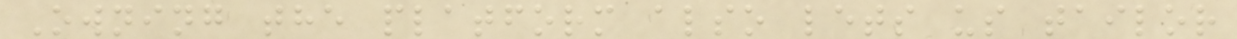Owning the platform also lets us tailor
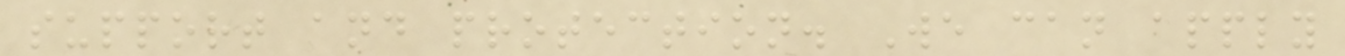support and protection. We can apply
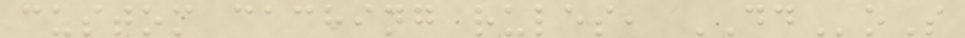custom caching rules, DDoS
